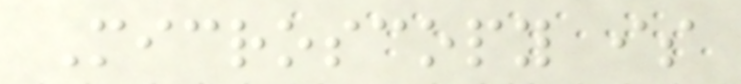Microscopy is
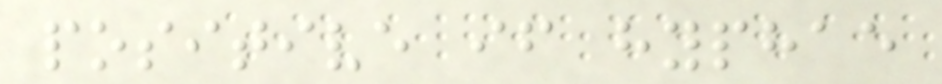positive if hyphae
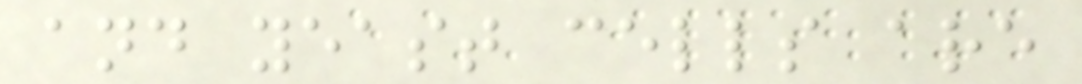and yeast cells are
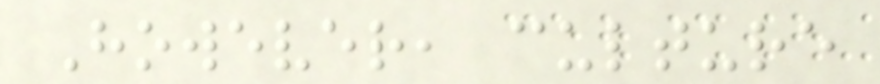However, culture
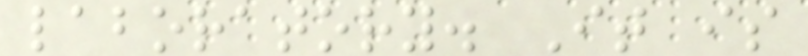laboratory. It is
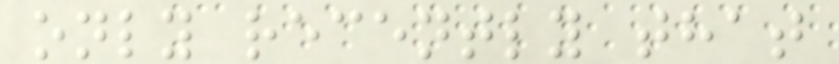only recently that
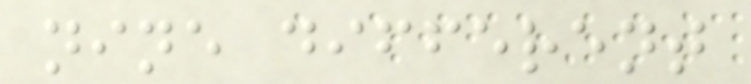nine different
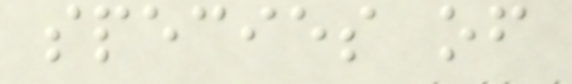species of
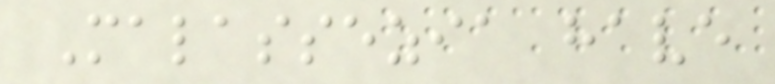Malassezia have
